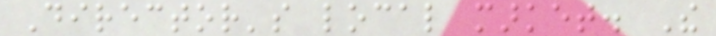Director's local market. The
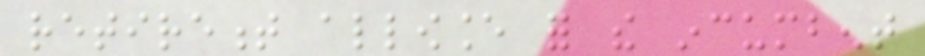retirement allowance for the incumbent
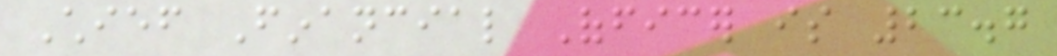Chief Financial Officer is 23.7
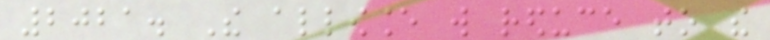2021. The allowance will reduce to the
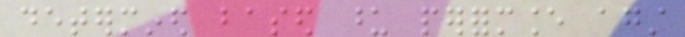determined based upon performance against
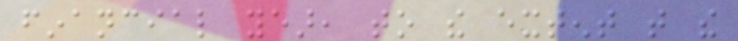financial year, to the extent that the
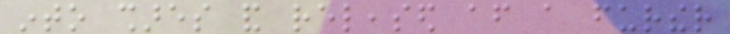into shares and released after a further
